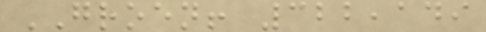GROEN! 322,149
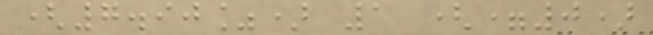(7.90%) 1 (=0)
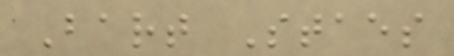Bart Staes
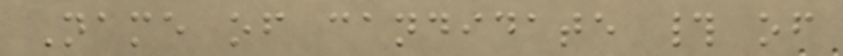Name of candidate # of
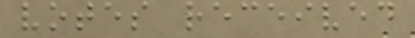votes received
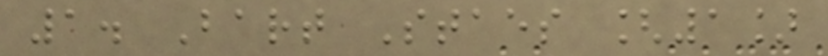1. Bart Staes [1]
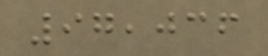97,036
